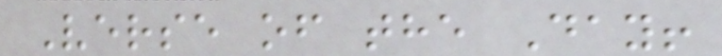Verse of the Day!
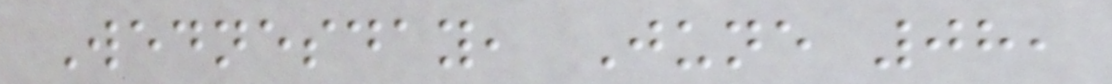Wednesday, June 08,
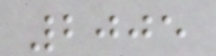2005
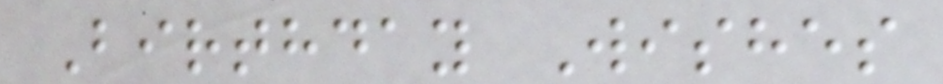Birthday Wishes
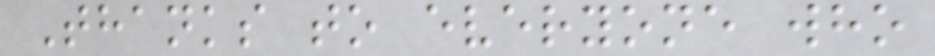Thanks to everyone who
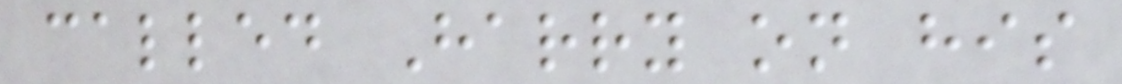called Harry on his
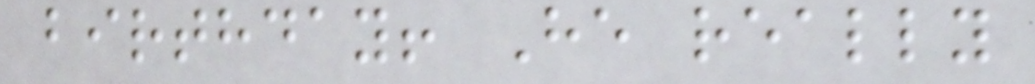birthday! He really
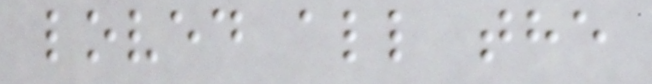loved all the
